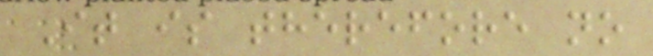It is therefore no
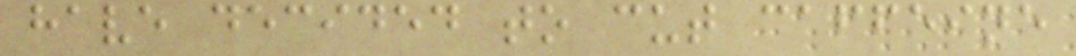have decided to cut caffeine
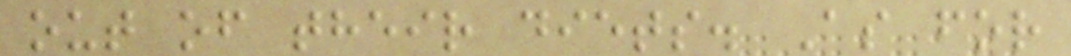out of their diets. As for
